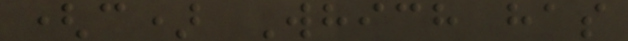(c) Which has
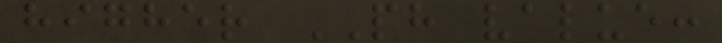higher PH value:
